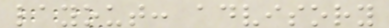layout: advisory
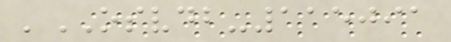'OSVDB-115091
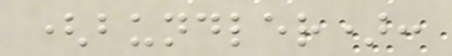(bundler):
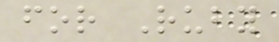for Ruby
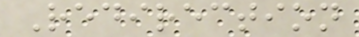Redirection
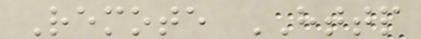Remote HTTP
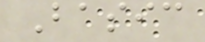Basic
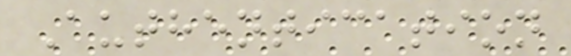Authentication
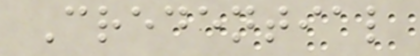Credential
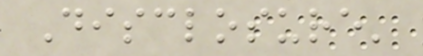Disclosure'
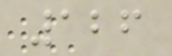126
